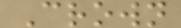Crown
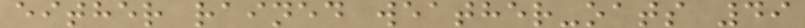either rained weather-oats 49
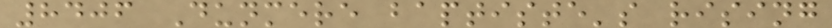8406 Dunmere baptiste's rising
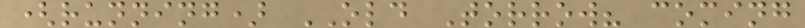(running) OLD Torrow? coming
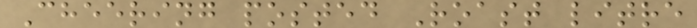Cheering posted Roast litre
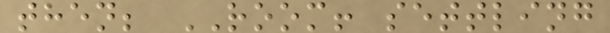then; ROOM! settling
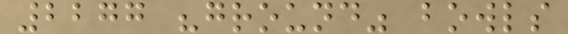2277 "ground" bowls
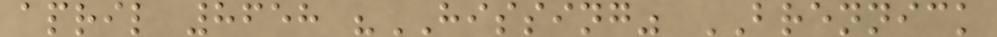april 8658 "HISSING" BRENNICK
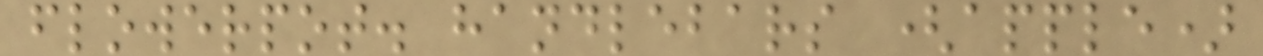flowerpot. handlebars (apple)
